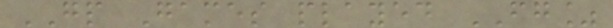GP Games played FG%
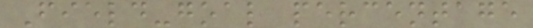Field-goal percentage
